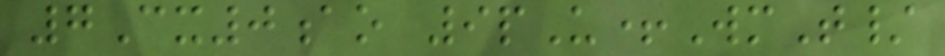7Cx0ao 9pU+WmT/
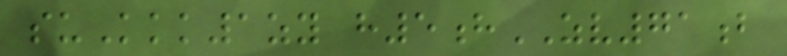suKkk1zy h5hZV71b
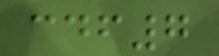cdf7
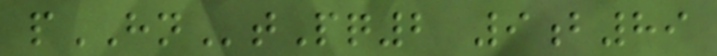pHNtPq2 9b89
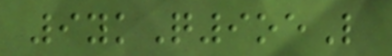9ykQ9oeL
